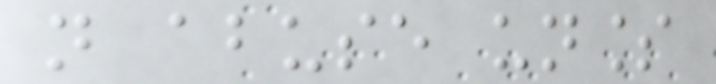not abuse unless
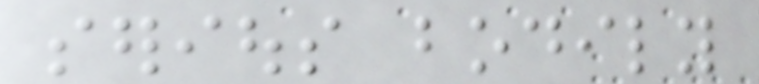serious bodily
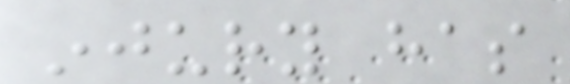injury has
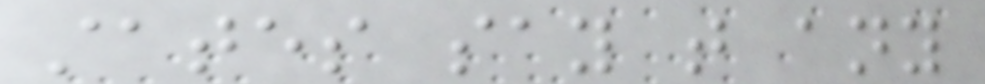states say that any
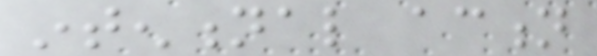intentional action
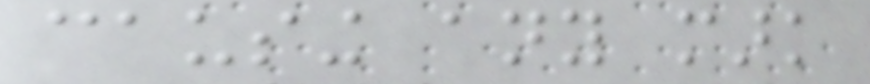causing any mark
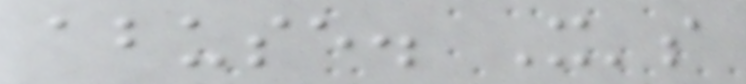abuse. It's
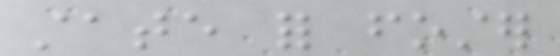state for foster
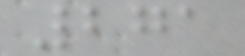271
